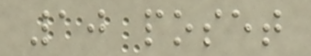10 poset
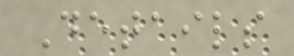Details
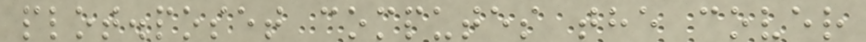plot.poset computes the cover
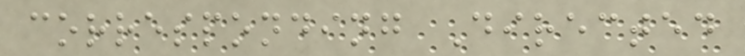corresponding Directed
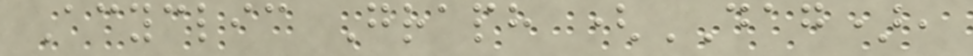Acyclic Graph (DAG),
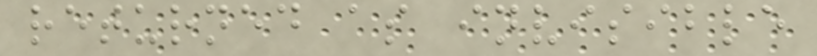returned as invisible
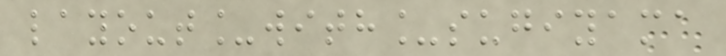layout_with_sugiyama
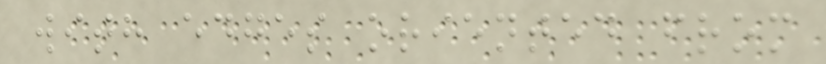with edges oriented from
